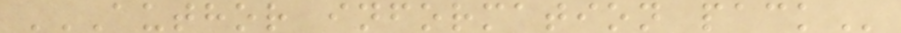AUTHOR INFORMATION PACK
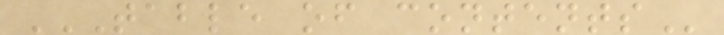TABLE OF CONTENTS
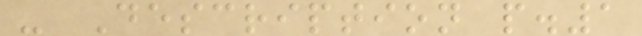- Description p.1
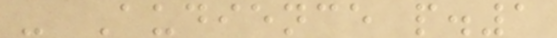- Audience p.1
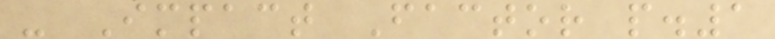- Impact Factor p.1
